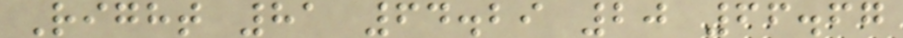Right 81 64.29 20 66.67
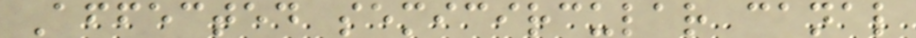Affected semicircular canal
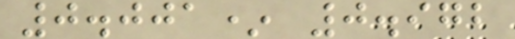0.001* 0.972
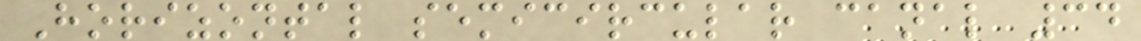Horizontal semicircular canal 34
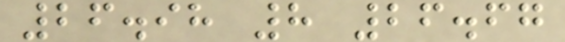26.98 8 26.67
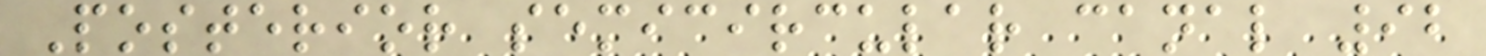Posterior semicircular canal 92
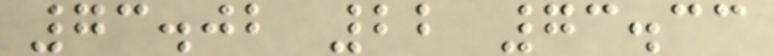73.02 22 73.33
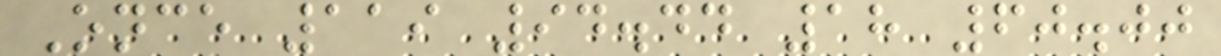Once 119 94.44 18 60.00
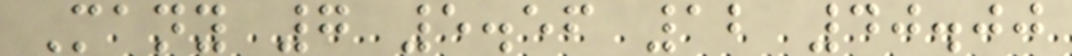Many 7 5.56 12 40.00
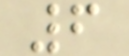6
